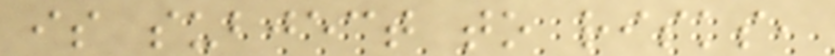is subject to risks,
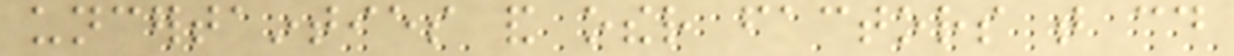uncertainties and other factors that could
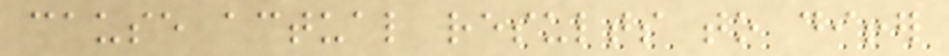cause actual results to differ
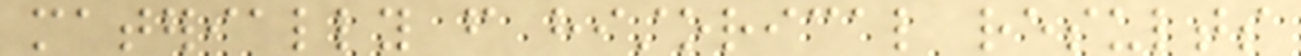materially from historical results
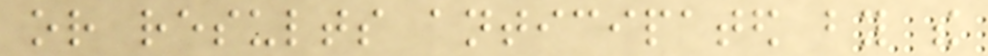or results anticipated by the
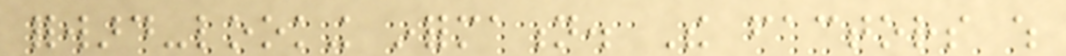forward-looking information. The factors which
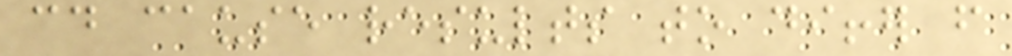could cause results to differ from
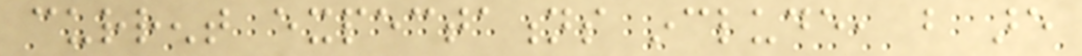current expectations include, but are
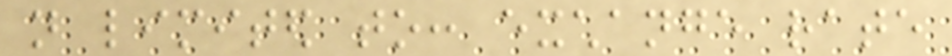not limited to: exchange rate
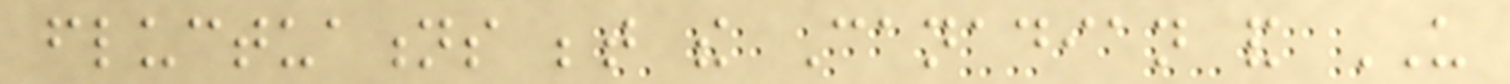fluctuations between the Canadian and US
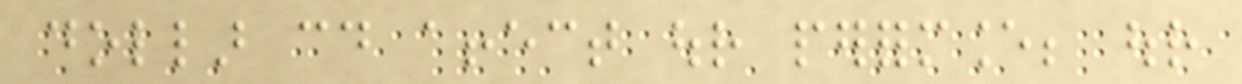dollar could affect our performance; our
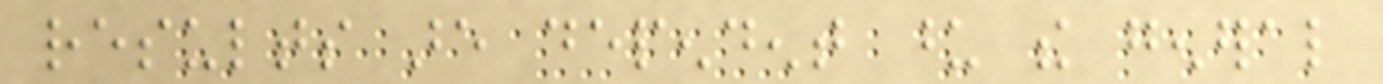results are dependent upon the general
